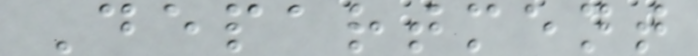Department
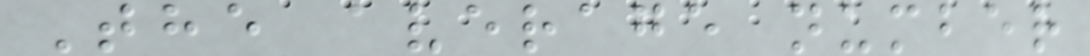The average number
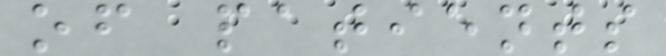of patients
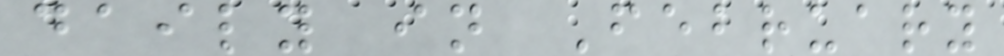daily in February
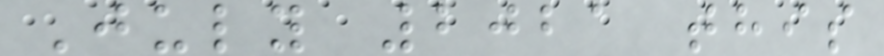July 2021 this
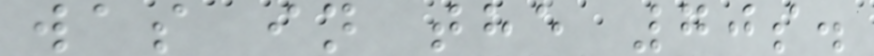was in the 70s.
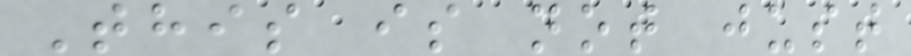This is not just
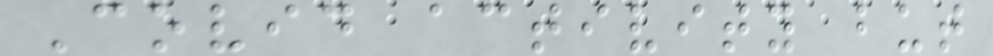Covid activity but
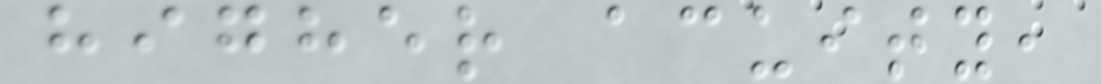higher acuity,
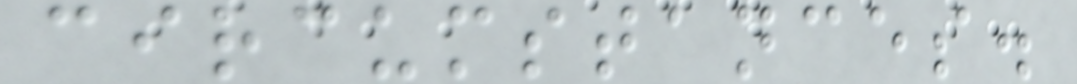circumstances.
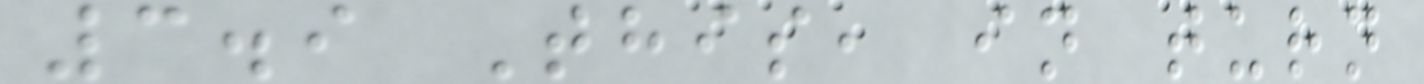3.9 This, in turn
